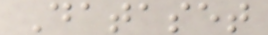Dataset
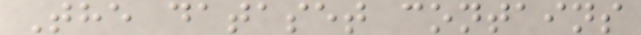The dataset contains
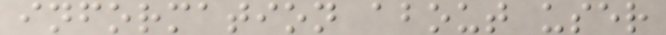information about user
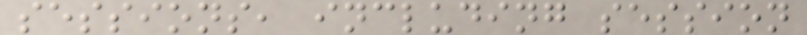sessions, including session
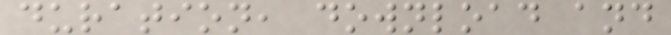duration, download and
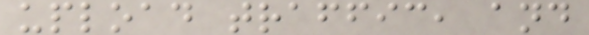upload traffic, and
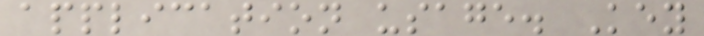application usage. Key
